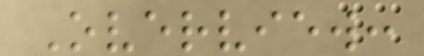Overview:
